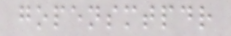gopensmtpdr
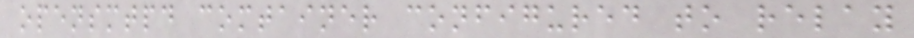opensmtpd comtainer configured to relay
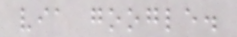via google.
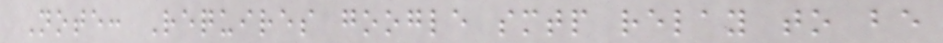Note: Requires google smtp relay to be
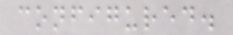configured.
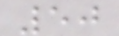50
